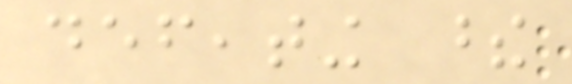defeating these
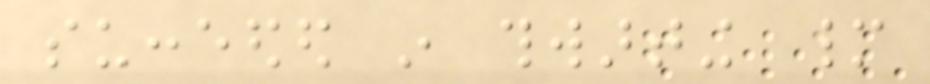succeeded in thwarting many
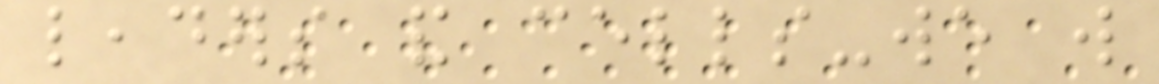leaders and cells-we will
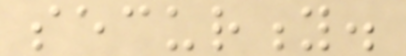security.
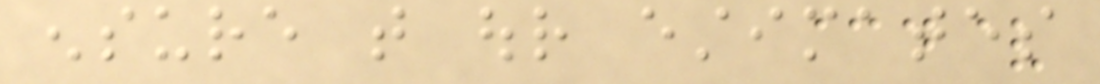ensure that our estimates
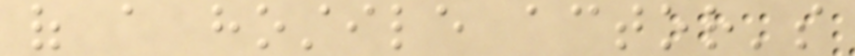of a hostile actor's
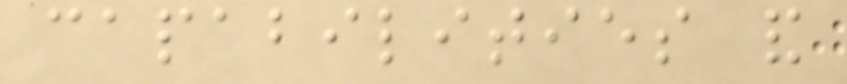capabilities and
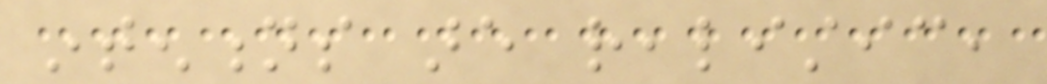intentions are realistic,
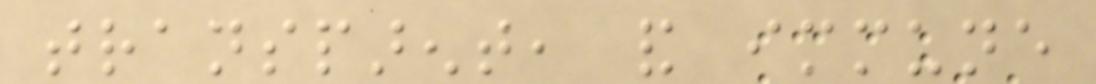transparent, and immune
